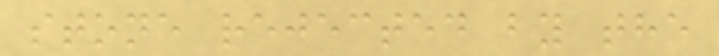stone rejected by the
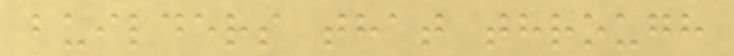builders that through
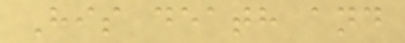His death and
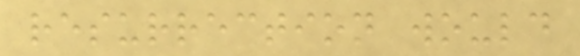resurrection would
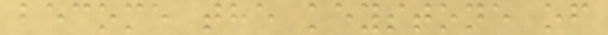become the keystone of
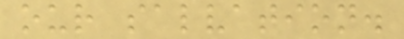our salvation.
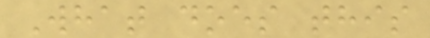What does this
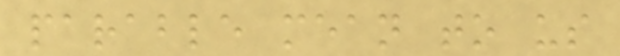parable mean to us
